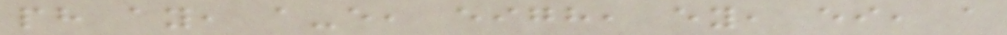ph ay, a-e, eigh, ey, ei, a
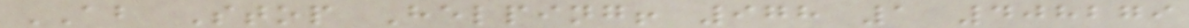AB Stop Helping! 978 1 408279
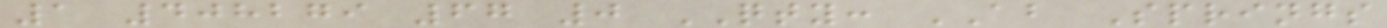1 408279 67 0 QTY: AB Springs
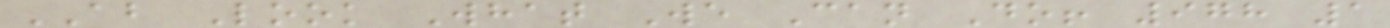AB Look What We Can Do! 978 1
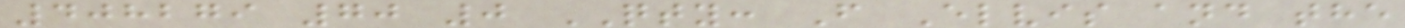408279 70 0 QTY: F Elvis and the
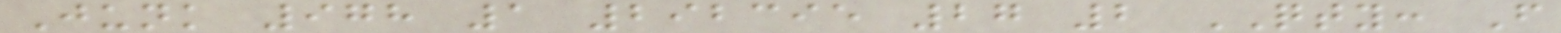Junk 978 1 292395 27 2 QTY: F
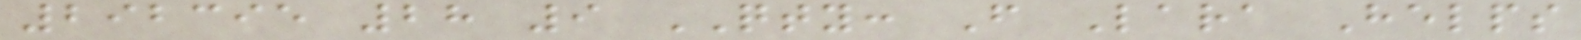292395 28 9 QTY: F Lara Helps
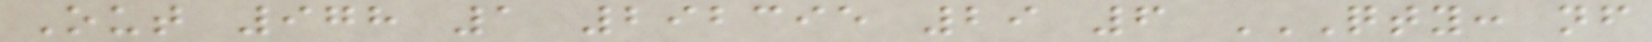Out 978 1 292395 29 6 QTY: NF
